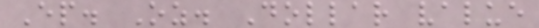Ep. Oz. Dollar value
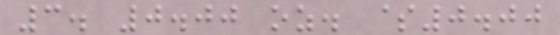3. 0.00 oz. $0.00
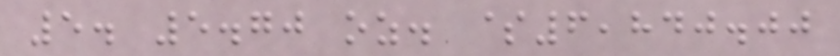5. 5.70 oz. $6,840.00
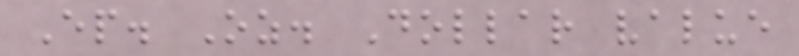Ep. Oz. Dollar value
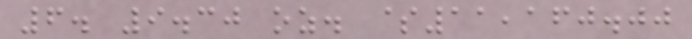6. 9.30 oz. $11,160.00
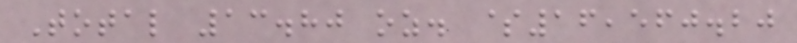Total 13.80 oz. $16,560.20
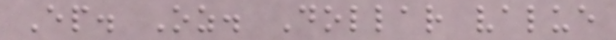Ep. Oz. Dollar value
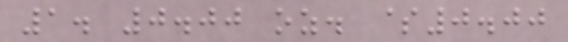1. 0.00 oz. $0.00
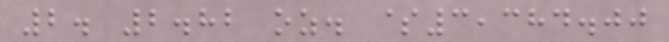2. 2.82 oz. $3,384.00
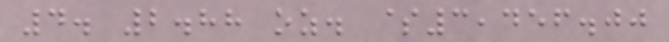4. 2.88 oz. $3,456.00
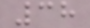38
